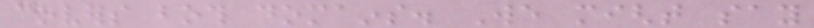covers both domains. We might say
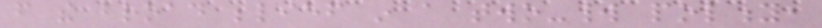from the broad belief in a two-world polity,
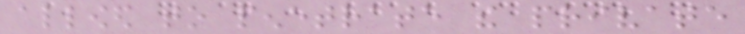allowed to penetrate the private
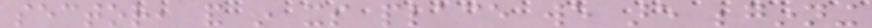sector, and in its place we are beginning
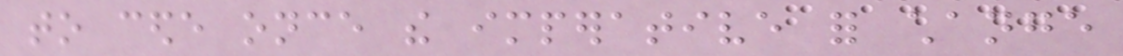to cede once the imperative for change
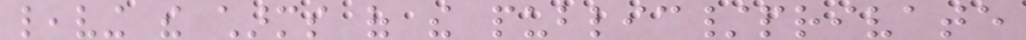leaving the charms of the public/private
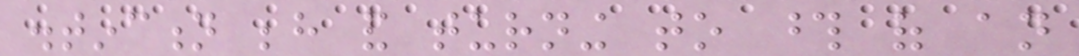distinction behind and turning to those of an
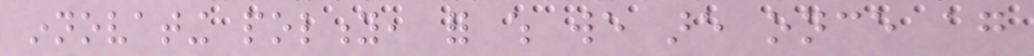innovating polity, for which we are once again
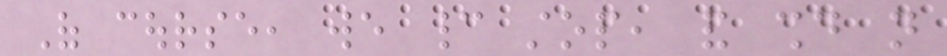Of course, we cannot stop, and should not
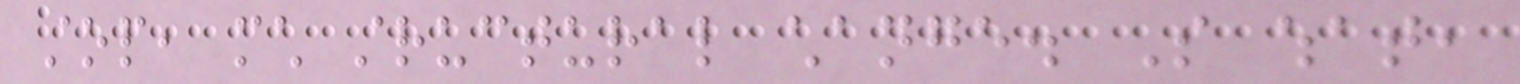stop, much structural change. So what,
